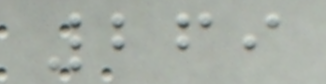269
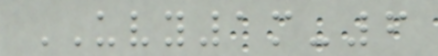UVY1m-6
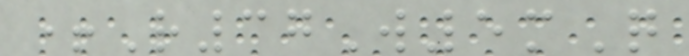+R37W5mQ
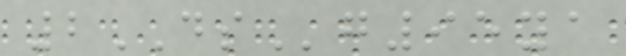2DSg95ya
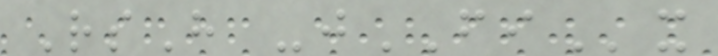RsH -jFIx
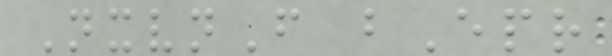NxvnF bEpr
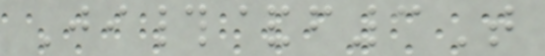Ji#&f3T
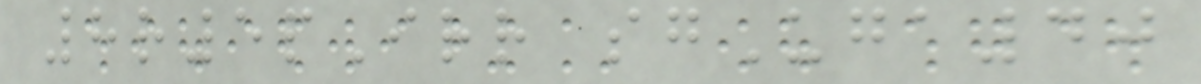8r5pIrr sgUga40
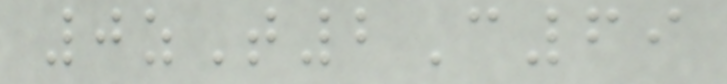0zT2C69
